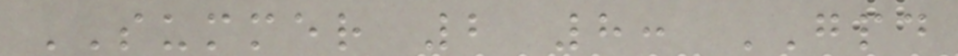SUMMER 2 8: GPD
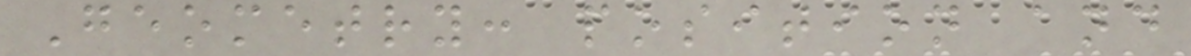Geometry: position and
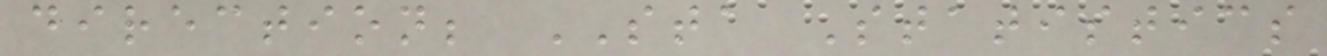direction; STA Statistics
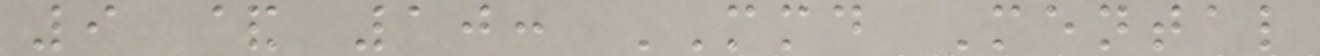9 & 10: MMD Mental
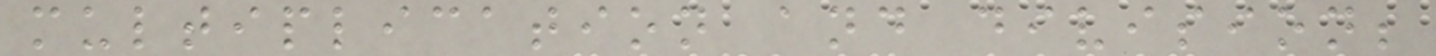multiplication and division;
